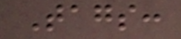Tags:
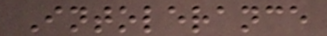Intolerance
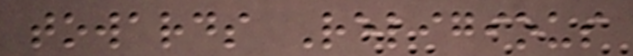towards Religious
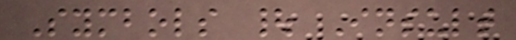Symbols | Insult
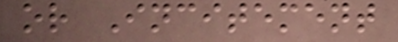or Incitement
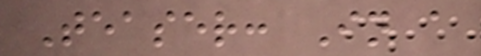Teaser: In a
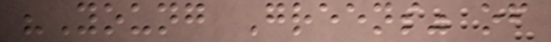"Young Greens" of
